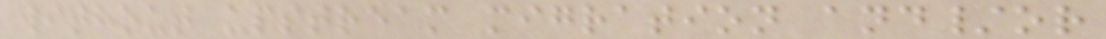without upstream migration and/or
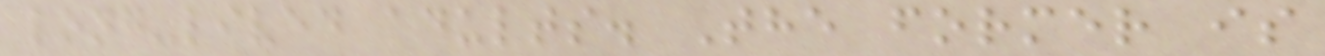long-lived adults. The former is
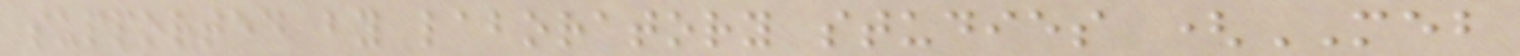supported by laboratory studies (MEB
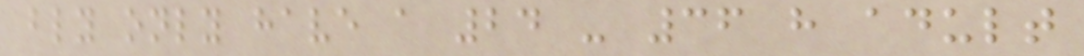bly only have a 24 - 36 h adult
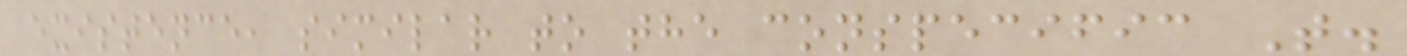existence, similar to the conspecific T.
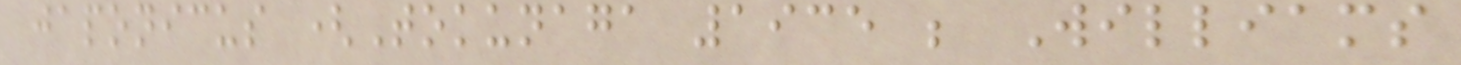japonicus (Tokunaga 1935 ; Williams
